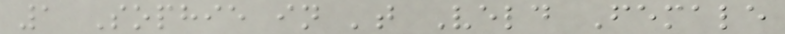1 Sophie in 't Veld Female
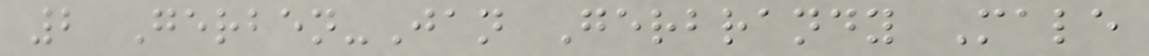2 Gerben-Jan Gerbrandy Male
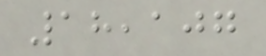18,107
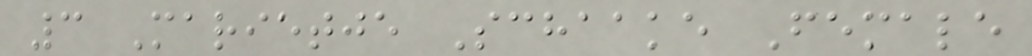3 Marietje Schaake Female
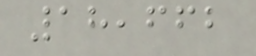18,662
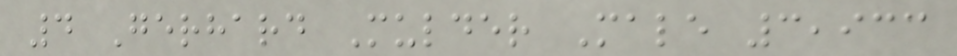4 Gerhard Mulder Male 3,933
